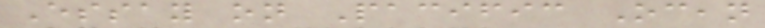Essay on Pacific Ocean
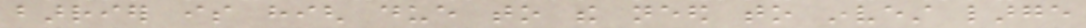barrier is high due to the need to invest large
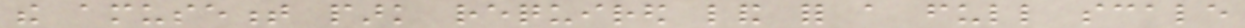the amusement park required land for a full scale
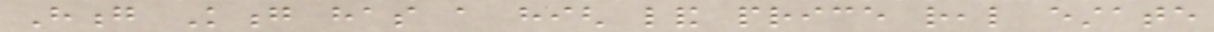Hong Kong has a high land price real estate
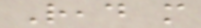Read more
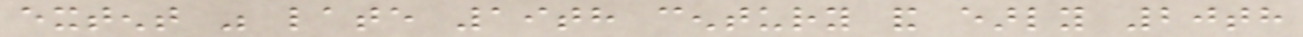extent was late 19th century and early 20th
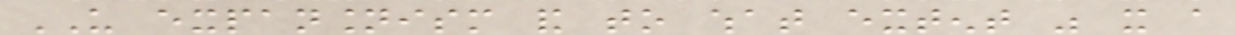US expansionism and to what extent was it a
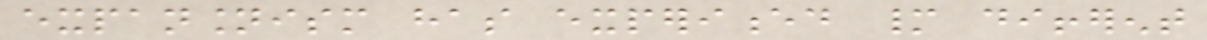expansionism has experienced many different
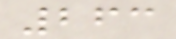263
